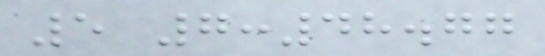5 7:48.77
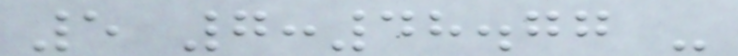5 7:48.77 -
